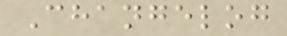Changelog
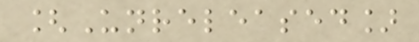[Unreleased]
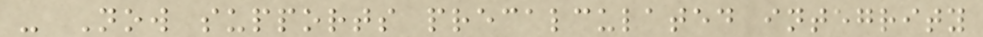- Now supports precalculated integrity
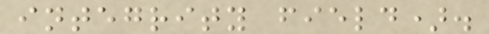integrity field).
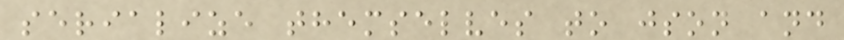serialize themselves to json and
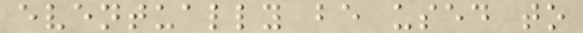eventually be used to
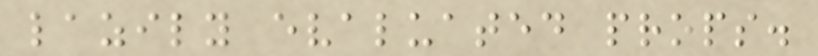lazily evaluated props.
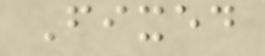Fixed
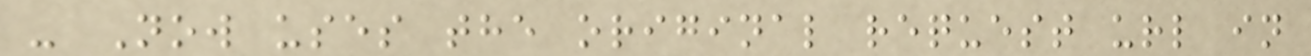- Now uses the original request url in
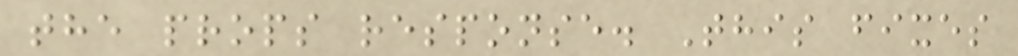the props response. This fixes
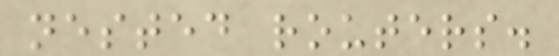nested routers.
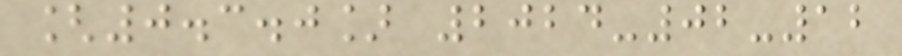[0.3.0] 2024-02-12
